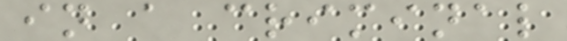in a criminal
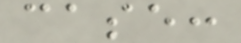case:
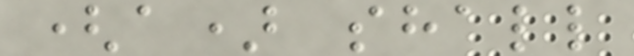(a) shall
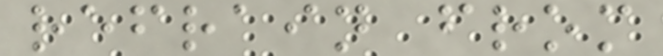refrain from
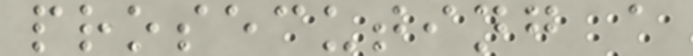prosecuting a
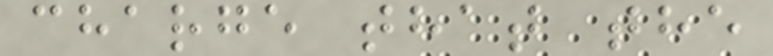charge that the
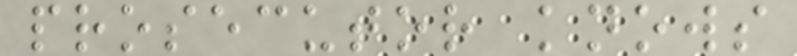prosecutor knows
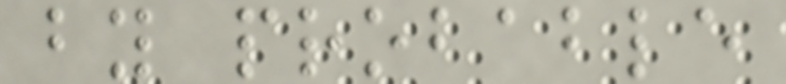by probable
